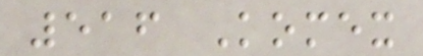516 Komex
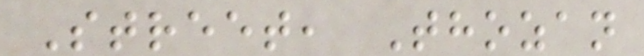Street, Thozan
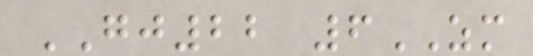GJ22 6ZM
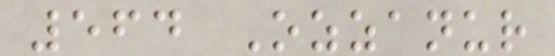564 Ozzanur
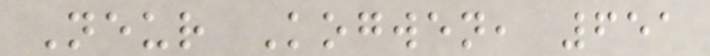Neur Kogwen, 651
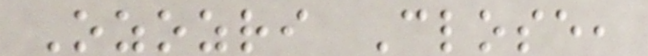Ozozri Close,
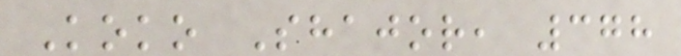Koko Shajor, 378
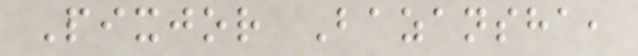Pixjor Bazansha,
